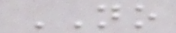NO
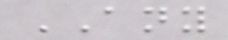ANY
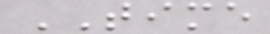TIME
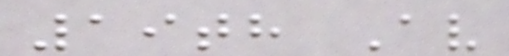19th Av
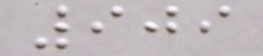909
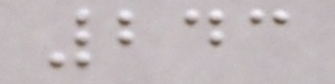243
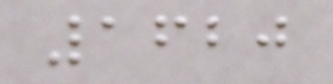1620
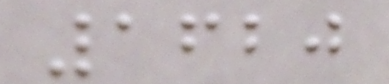1620
